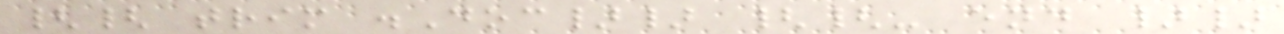{{ trim .Doc}} {{- end }}
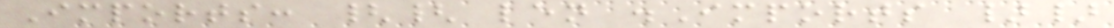Imports: {{ len .Imports }}
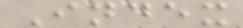Index
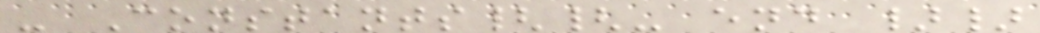- Constants{{- end }}
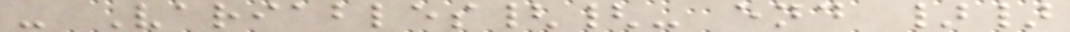- Variables{{- end }}
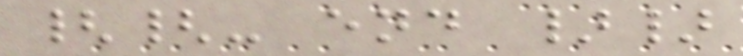{{- end }}
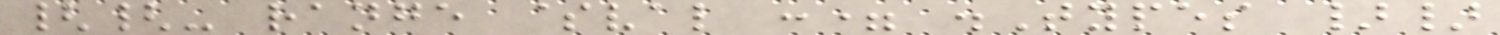{{- range $val := .Types }}
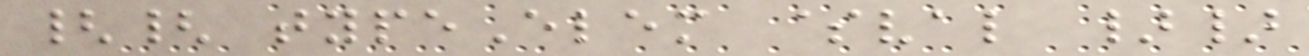{{ typeElem $val }}
